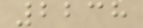2238
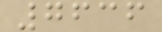7636
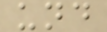und
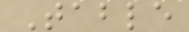Table
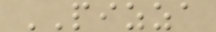PIZZA
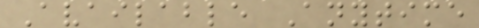Available Anytime
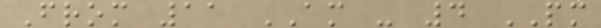From 11 AM - 4 PM
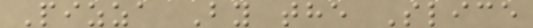Pizza By the Slice
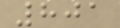801
